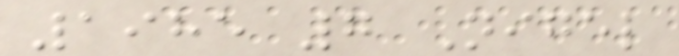1985 7 Nigel
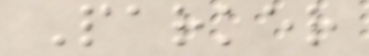Parker
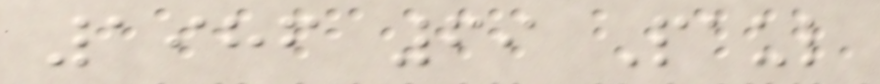1986 69 Paul
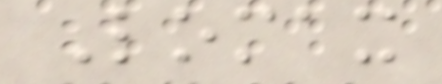Lomax
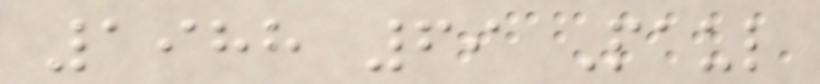1988 69 Paul
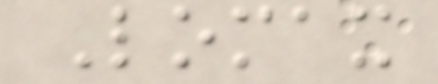Lomax
